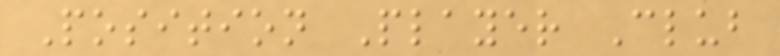Position Player Club
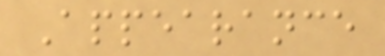Appearance
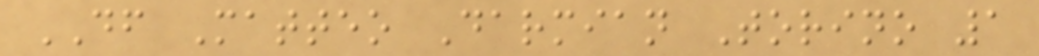DF Matteo Darmian Torino 1
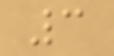3
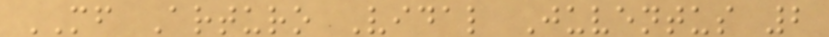MF Arturo Vidal Juventus 2
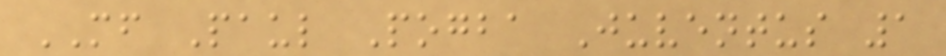MF Paul Pogba Juventus 1
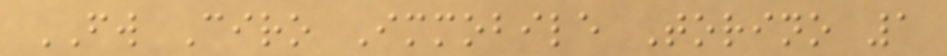FW Ciro Immobile Torino 1
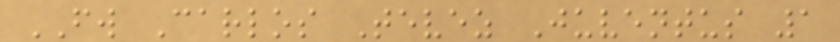FW Carlos Tevez Juventus 1
